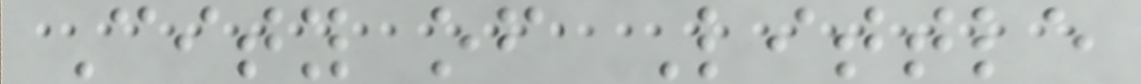City of Little
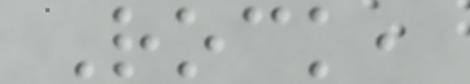Rock,
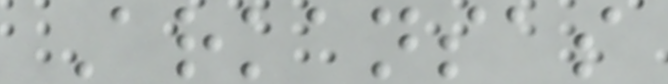Arkansas
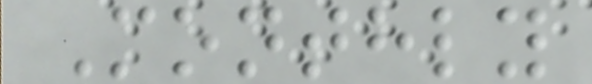Monthly
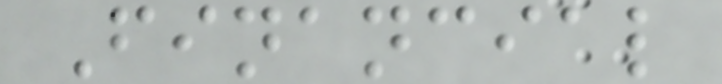Financial
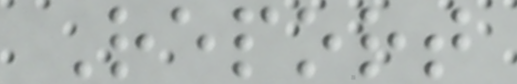Report
